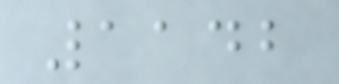1142
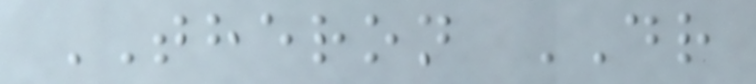THERON DR
